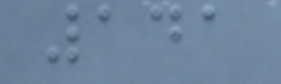141
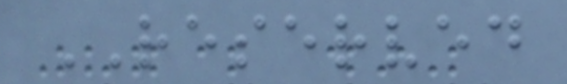RESERVED
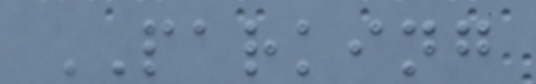PARKING
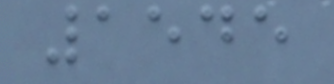1545
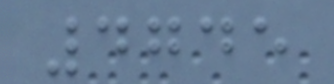4745
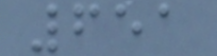651
